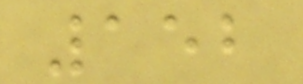152
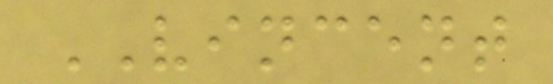VINCENT
